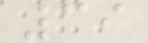39
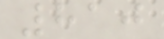810
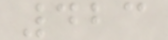423
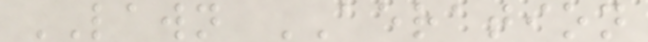LAWN AERATION
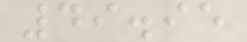49.95
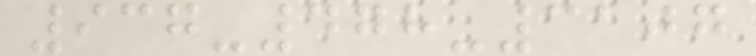937-478-3107
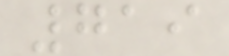719
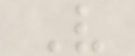V
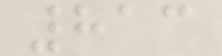813
